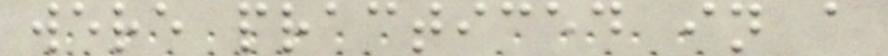were practiced in a
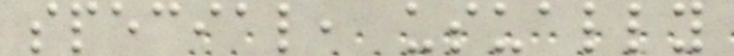special, usually
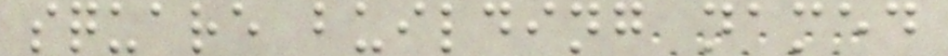square building named
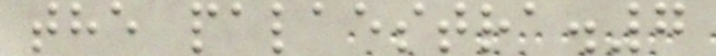the palaestra.7
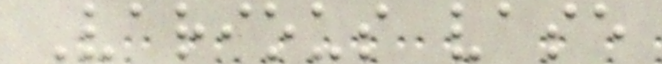Various vase
